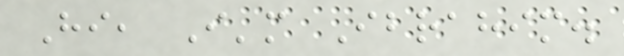Hi, I'm Ibrahim.
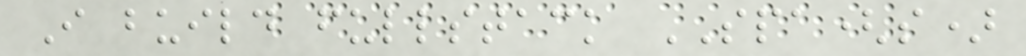I build fullstack SPA(s)
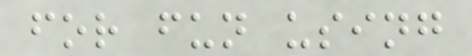for fun using
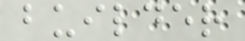builder
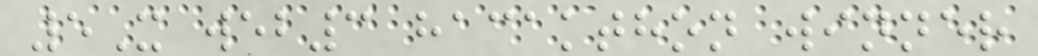5X web3 hacakthon winner
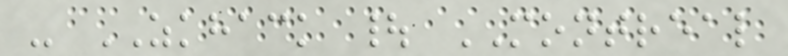- ZKHACK | MONTREAL
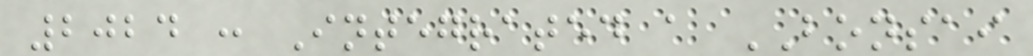2024 : Integrated a BONSAI
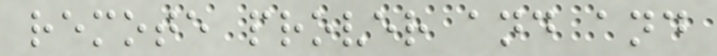remote prover and and
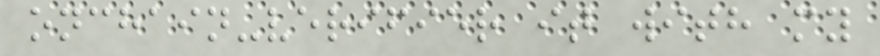onchain-verifier it with my
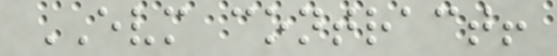EVM contract!
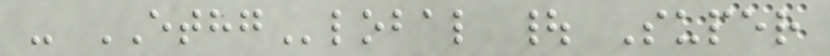- ETHGlobal | Super
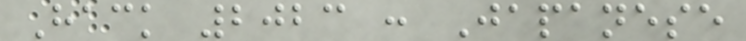Hack 2023 : Japanese
